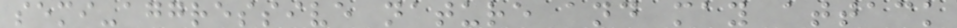semi-aggressive nature and may attack
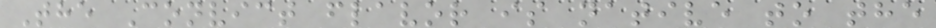The Convict flavor is native to the
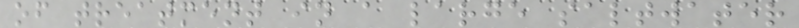of treatment in a large saltwater
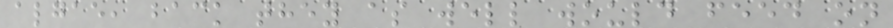algae, back they as well would feed on
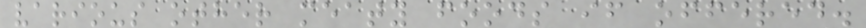various other meaty foods if offered.
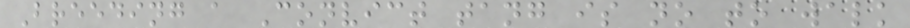Breeding a Convict tang is no to walk
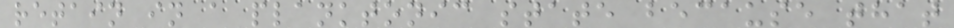retain in a planktonic state because that
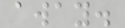away.
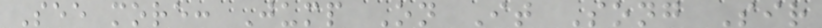See more: Jump On It Song Sir
